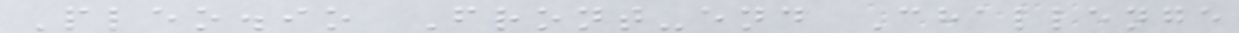Pleo.io Front-end Challenge
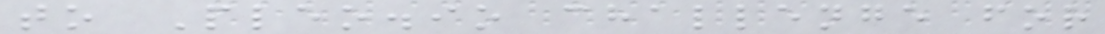to Pleo.io challenge for
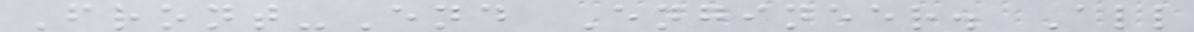Front-End Engineer. All
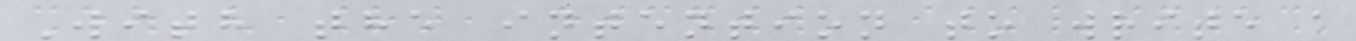With the intention to write a
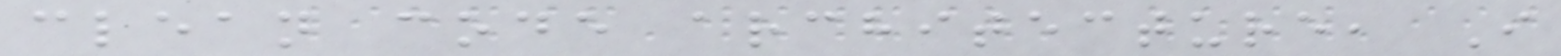clean code architecture, I
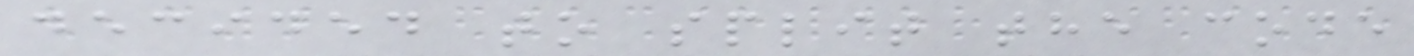decided to split the code
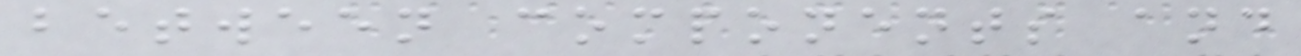between components and
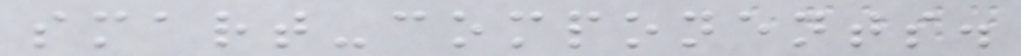smart-components.
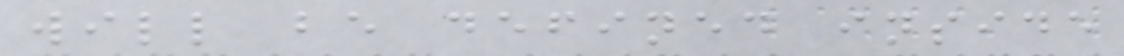will be defined inside
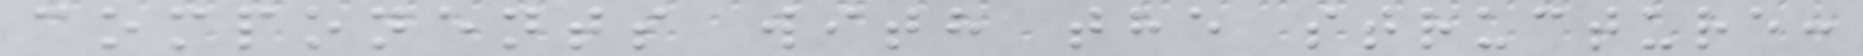components with the structure:
